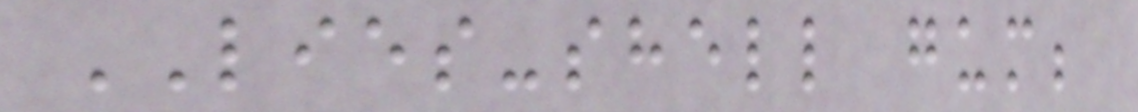LIES-shell gum;
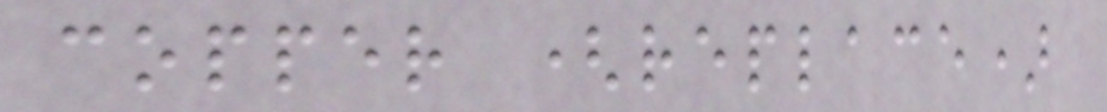copper (replace)
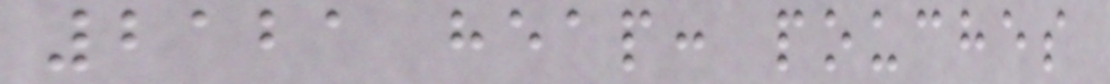2121 heap: pouches
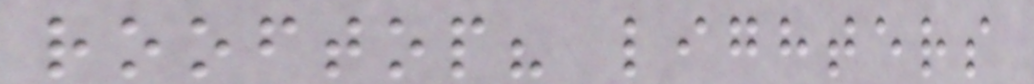rooftop? lighters
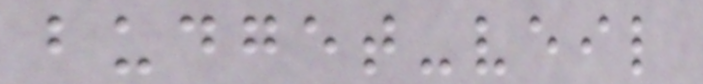budget-veil
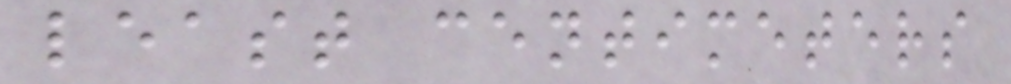least centimeters
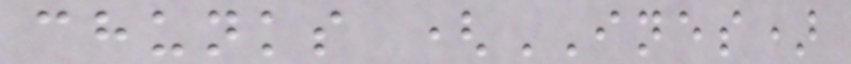chunks (INES)
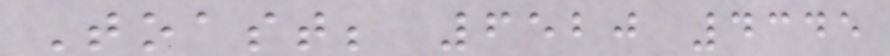Toast; 6520 4345
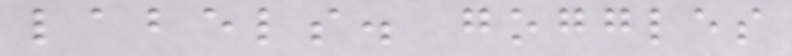labels. goggles
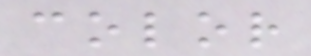color
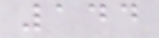144
